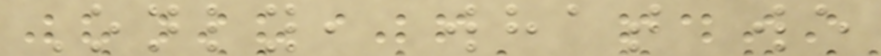Only, what we
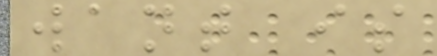want is
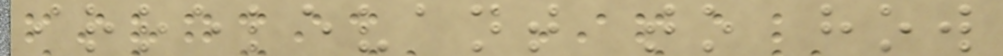irrelevant to how
